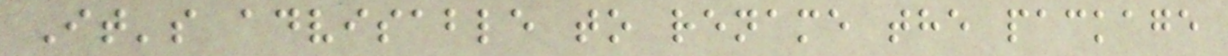It's advisable to rename the package
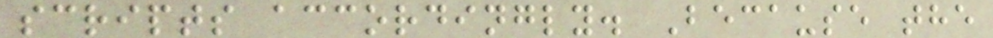scripts accordingly. Because the
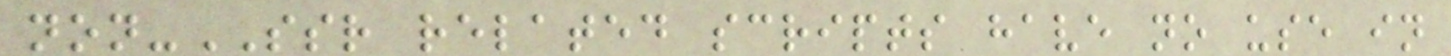non-SSR related scripts have no use in
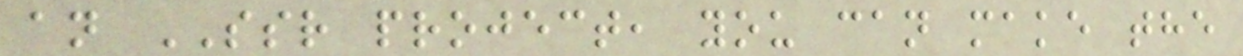an SSR project, you can make the
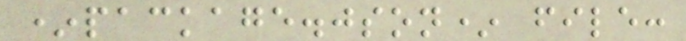*package.json* file:
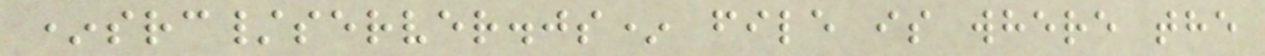*src/server.js* file is where the
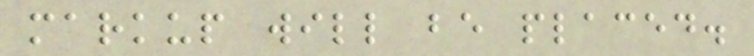markup will be placed.
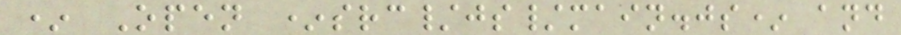* Open *src/js/main.js* and
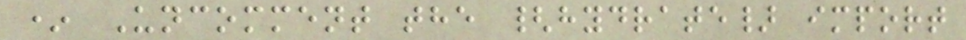* Uncomment the {hydrate} import
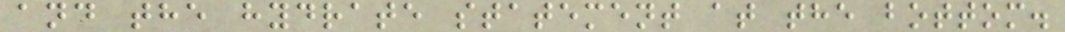and the hydrate statement at the bottom.
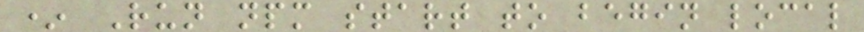* Run npm start to begin local
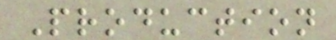Production
